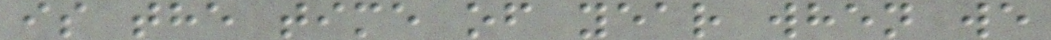is the time of year when we
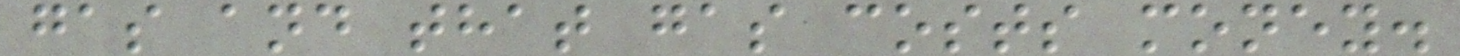gas and that gas costs money.
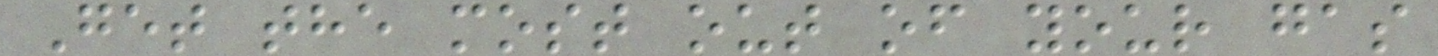Get the most out of your gas
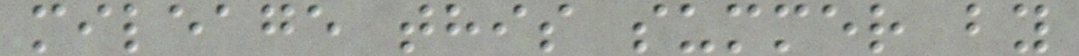mileage this summer by
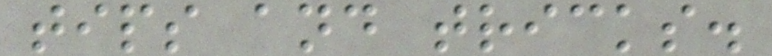tips and tricks.
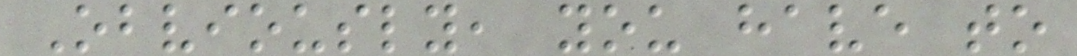Obviously, you have to
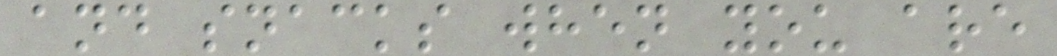and snacks when you are
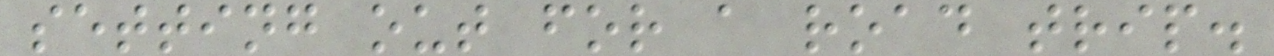setting out for a road trip.
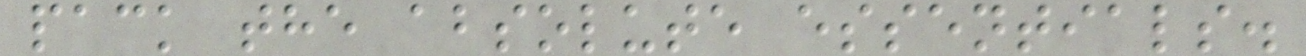pack the absolute essentials.
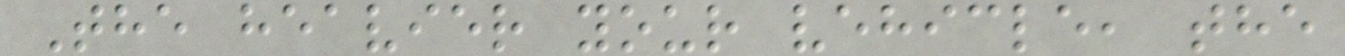The heavier your vehicle, the
